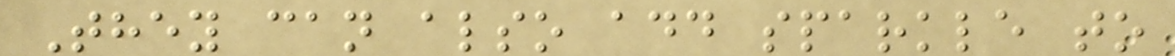They can also add sparkle to
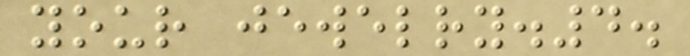your jewelry.4.
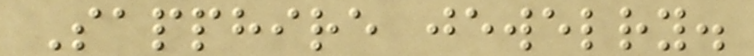Sapphire jewelry.
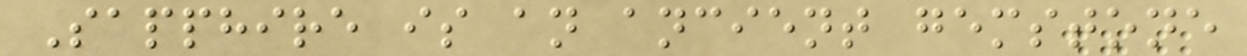Sapphire is an ancient gemstone
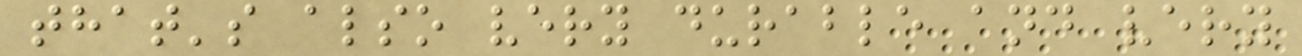that's also very durable and very
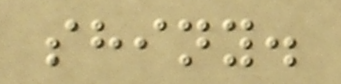shiny.
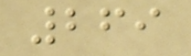269
